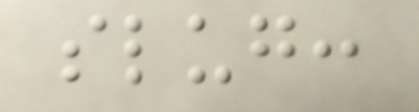slug:
